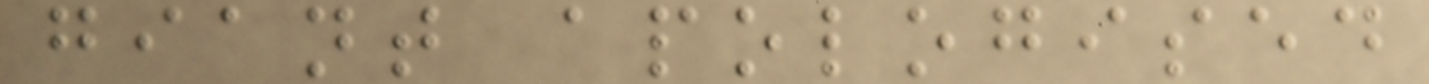giant apologised
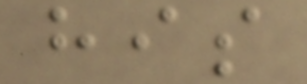his
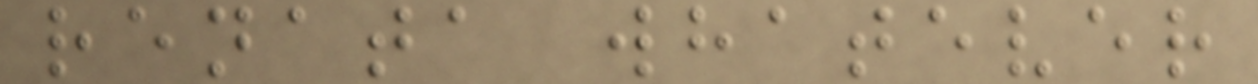renata whatever
